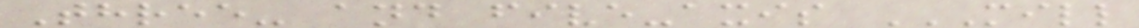Three- and five-axis MILL
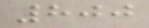800
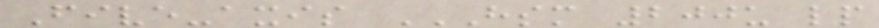Five-axis HSM 200U LP
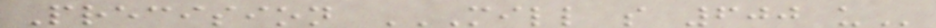Precision MILL S 600 U
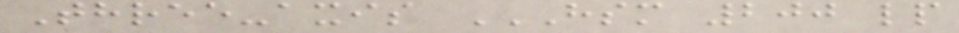Three-axis HSM 200 LP
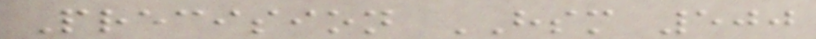Precision HSM 500
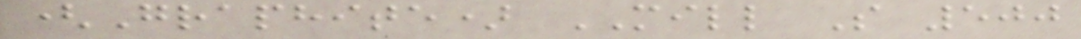(Graphite) MILL S 500
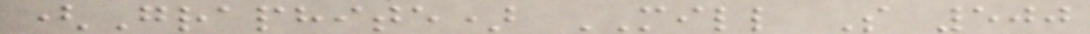(Graphite) MILL S 500
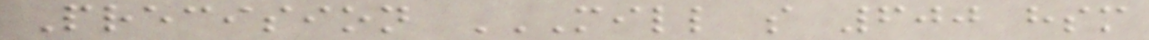Precision MILL S 600 HSM
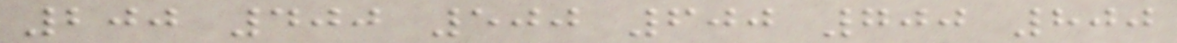200 400 500 600 700 800
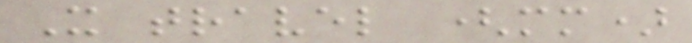X travel (mm)
